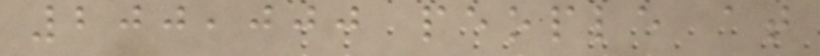200,000 people at
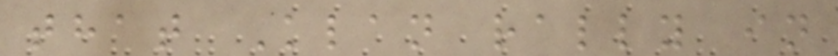that Klan rally in
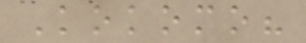Kokomo?
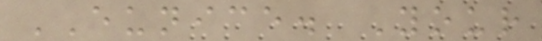EUNICE. Your
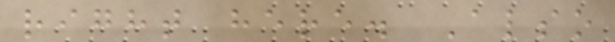right here. Also
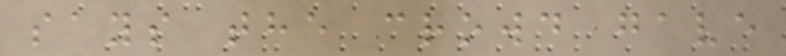says the crowd gave
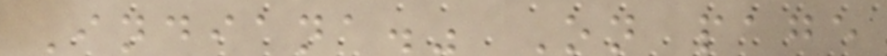Indiana." On page
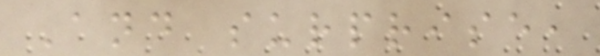And surprise,
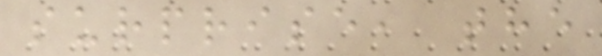surprise, the
